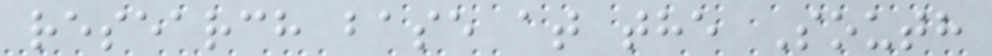research base at the South
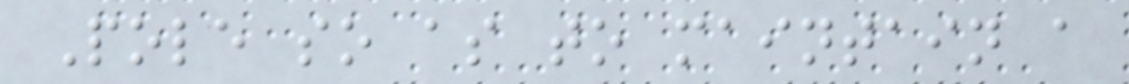Pole so as to maintain a
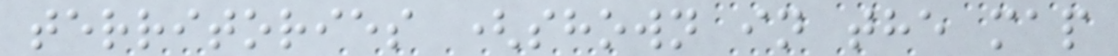territories (shown in the map
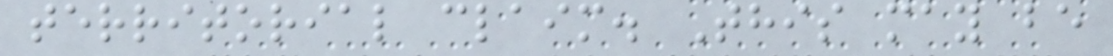territorial claim. This may be
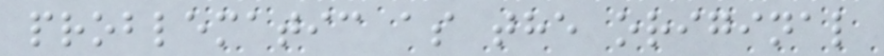problematic as the original
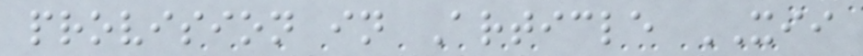provision in Article XII
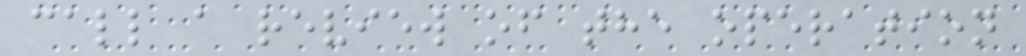call a review of the operation
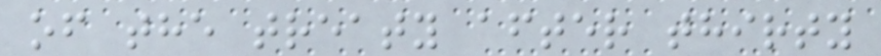of the treaty after thirty
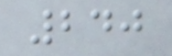240
